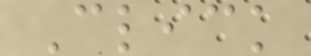Click
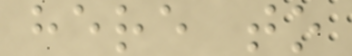here to
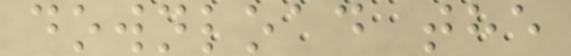download the
